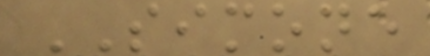SIMONE
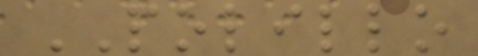POLILLO
